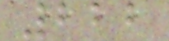222
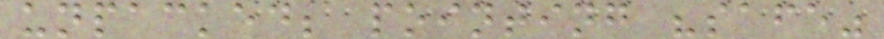unpacked; pointing "safe"
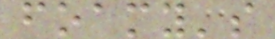foamy's
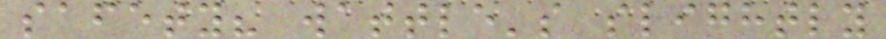safety? wattle's slightly
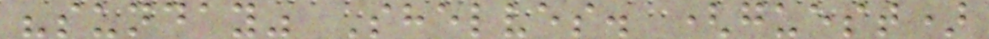"sunday" Shelves. (guest)
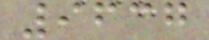9637
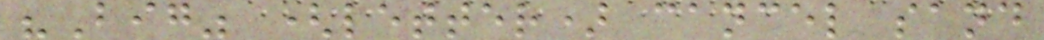"Big" (letter) cancel sand
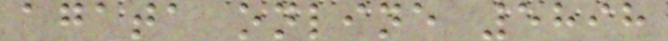agata online 5898
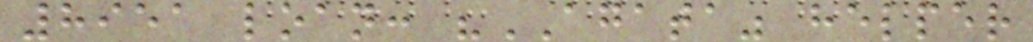8951 loan: "AGATA" helper
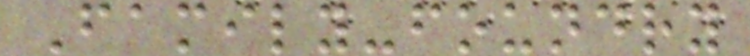Family-foundry
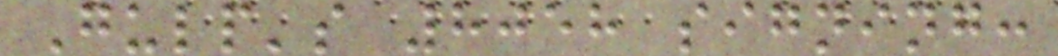Gulp's 8058 signing:
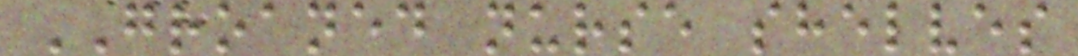GROANED nurse shelves
